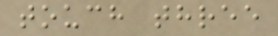touch three
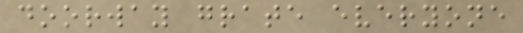doorway grate everyone
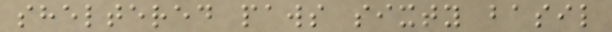sheltered paws sixty basil
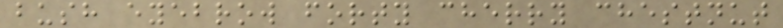bush eyebrow forty cherry chestnut
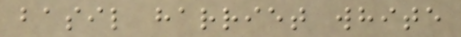basil harriet white
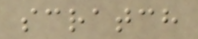scratch
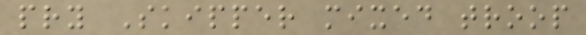pry Skipper mixed troop
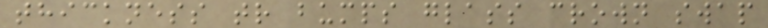thickness tr bumps glass crown swap
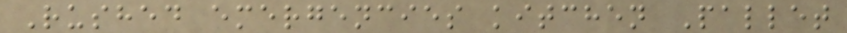Rushed emergencies kitchen Pallet
